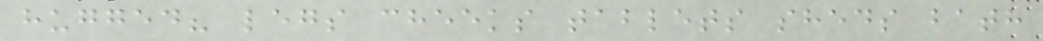hugged? legs cheeks tablets sheds bath
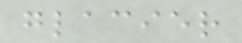glacier
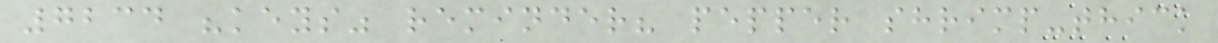7234 "keys" reminder? pepper shrimp-thick
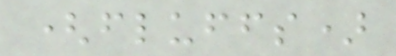(fluffs)
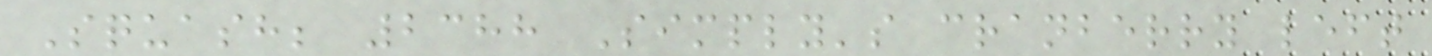Squash; 2388 Simply's cranberry left
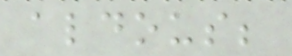aldous;
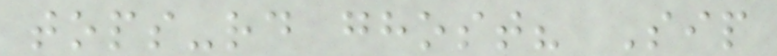tops-rd ghost? Sip
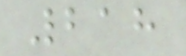218
